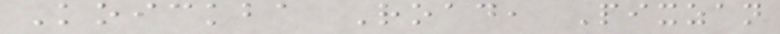Koickba Road, Pixzan
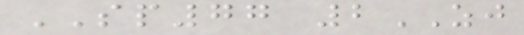SP77 2ZJ
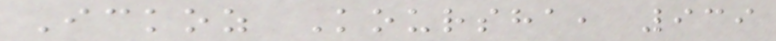Ickoz Koursha, 939
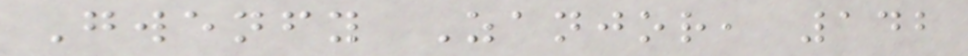Gwenfy Zanjor, 142
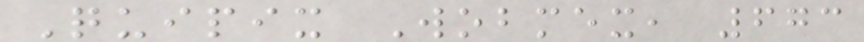Quipix Wobmex, 673
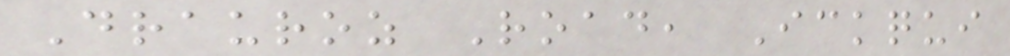Drauroz Road, Ickqui
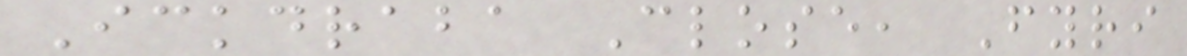Ickdraba Close, Fyri
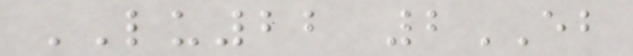LU22 2EB
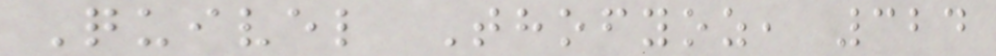Quivel Thofyoz, 324
